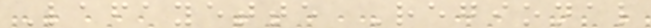Lafayette Regional
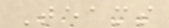Teams
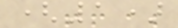(1)
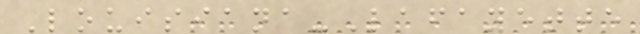Louisiana-Lafayette
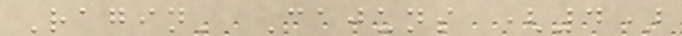Ragin' Cajuns (4)
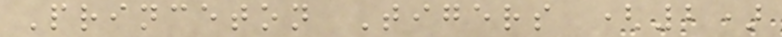Princeton Tigers (2)
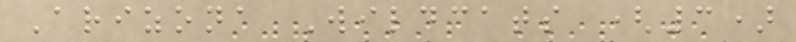Arizona Wildcats (3)
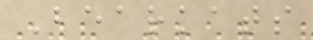Bearkats
